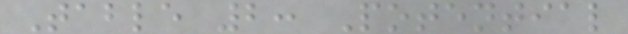Table 2: Potential
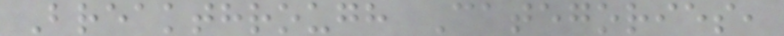Breakthrough Categories,
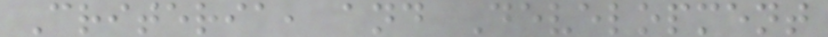Criteria, and Development
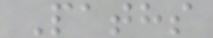Paths
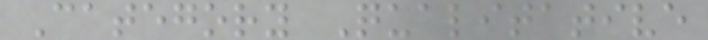Category Qualitative
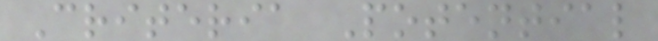Criteria Potential
